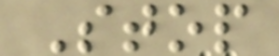Stop
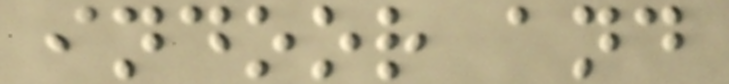indoor and
